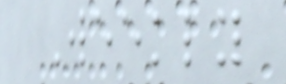Weekly
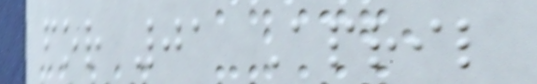for 01 April
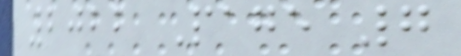2022 Page 7
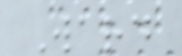Ward
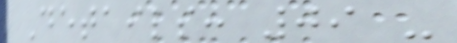Details: 09 -
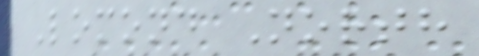Lomond North
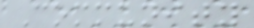Community
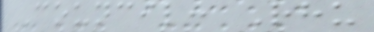Council: Rhu
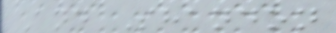And Shandon
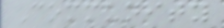Community
